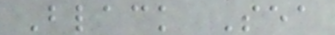Black Sea
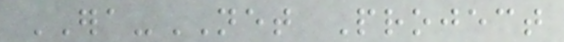ERA-NET Project
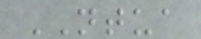NTUA
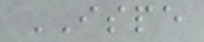ISPE
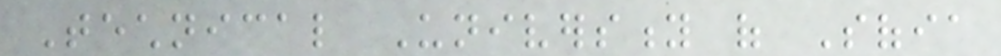Technical University of Sofia
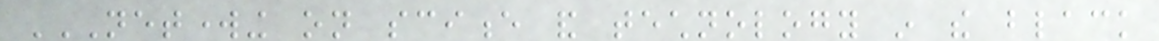NETWORKING ON SCIENCE AND TECHNOLOGY IN THE BLACK
